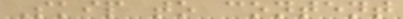Skip to content
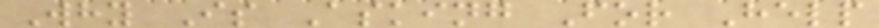Why Is Asking For Help
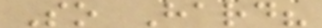So Hard?
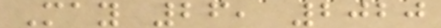May 26, 2020
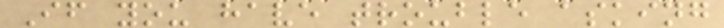If you have trouble asking
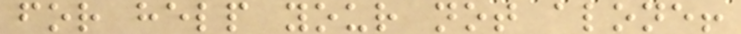for help your not alone!
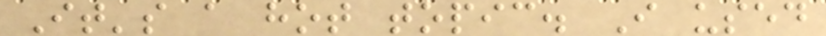It's a hot topic. I used
